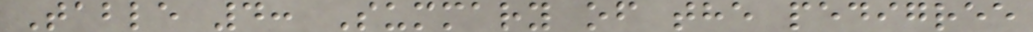Table 4: Summary of the pedigree
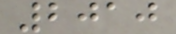2010
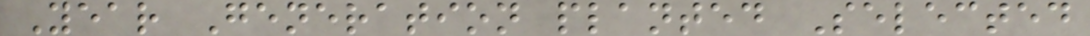Year Generation planted Selected
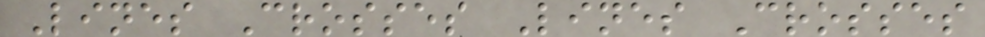Lines Crosses Lines Crosses
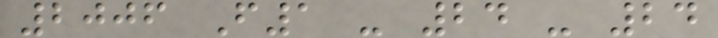2006 F1 - 24 - 24
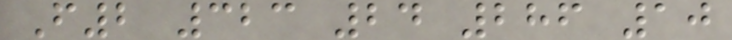F2 323 24 286 10
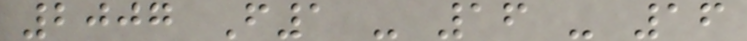2007 F1 - 16 - 16
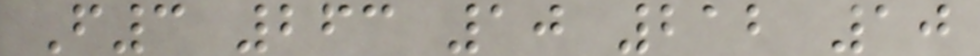F3 263 10 212 10
